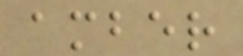amber
